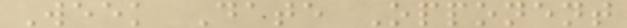Week Date Opponent
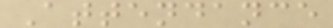Attendance
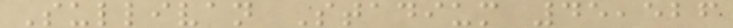Sullivan Stadium 45,526
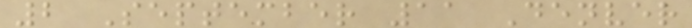2 September 11 Denver
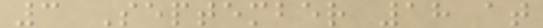3 September 18 at
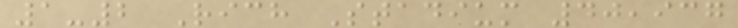1-2 Rich Stadium 40,937
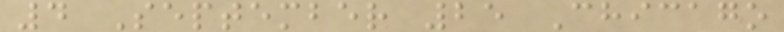4 September 25 Chicago
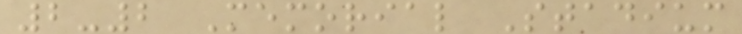2-2 Memorial Stadium
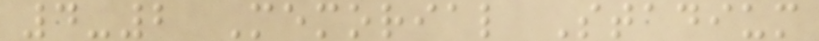4-2 Memorial Stadium
